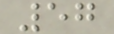57
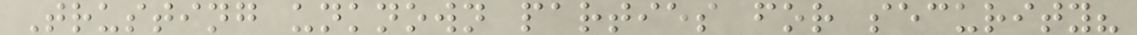Trusting unknown parties for security?
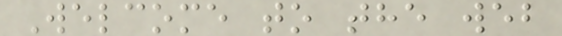Welcome to the web
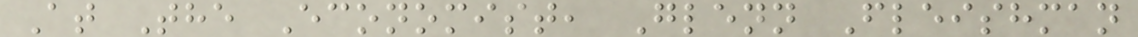At The Economist, Glenn Fleishman
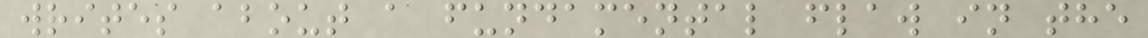writes about a fundamental flaw in the
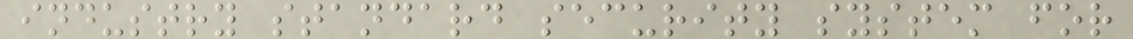industry standard security system for
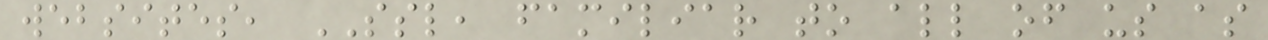websites, SSL, familiar to all of us as
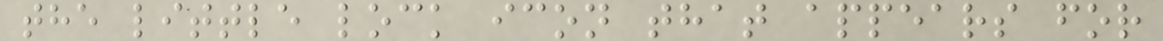the little lock icon that appears for
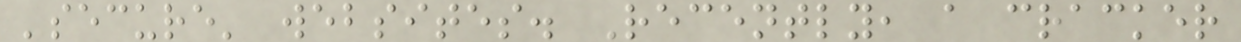'secure' websites. Recently, a cracker
